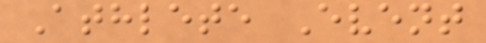Athlete Event
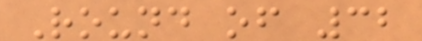Round of 32
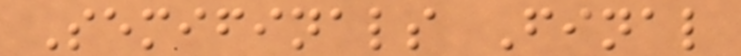Semifinals Final
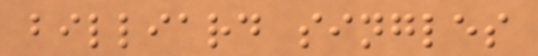billiard singles
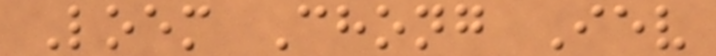Loem Chong Iev
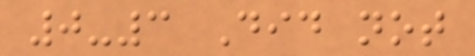0-3 Did not
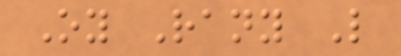Oy Rany L
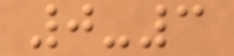0-3
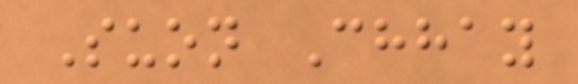Suon Chhay
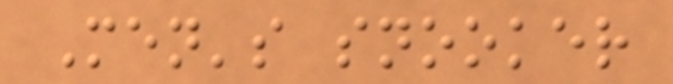Men's snooker
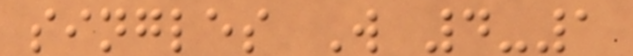singles W 4-1
